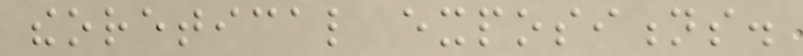theoretical expositions.
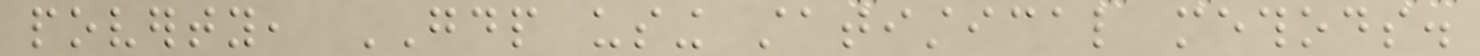poverty, GDP using statistical methods.
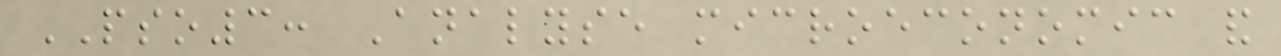PSO3: Analyse microeconomic and
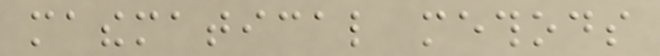mathematical methods
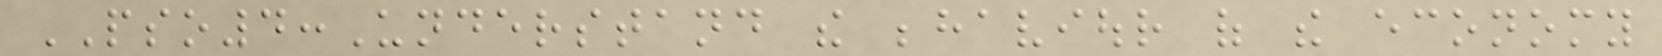PSO4:Understand the behaviour of the economy
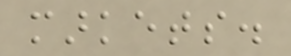markets.
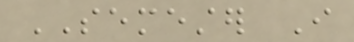SEMESTER I
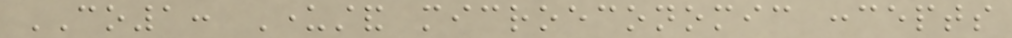CO1: Understand microeconomic concepts
